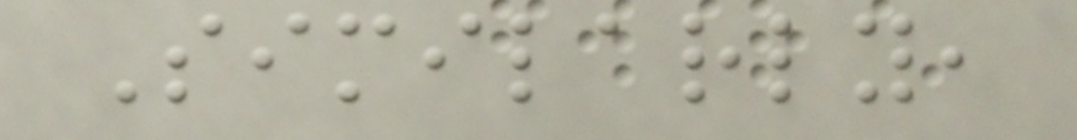Similarly,
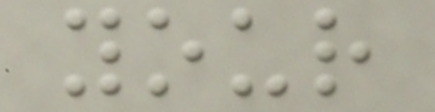your
